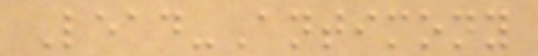Lead-Antimony
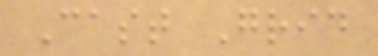Cast Grid
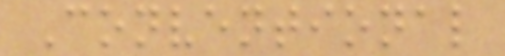Conventional
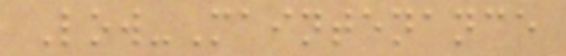Low-Maintenance
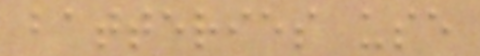batteries use
